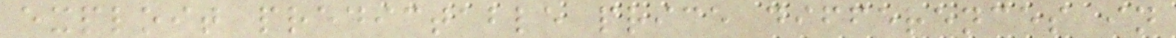exploit predictable price differences in
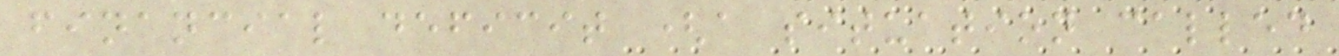financial deficit (a situation called
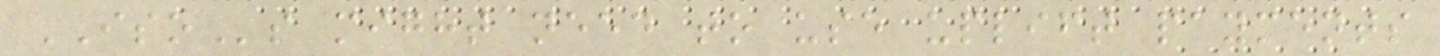ISOs might need to use uplift payments
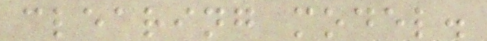clearing model.
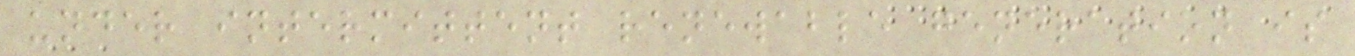under intermittent renewable generation is
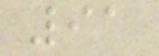91
